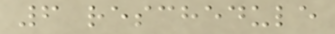6 reschedule
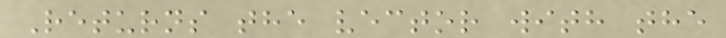Returns the vector with the
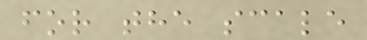for the scale
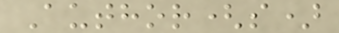Author(s)
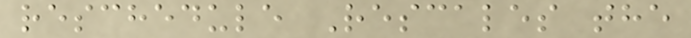reschedule Rescales the
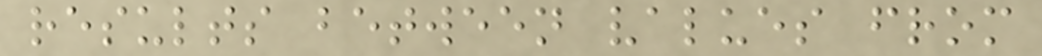results between values from
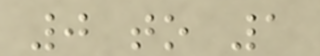0 to 1
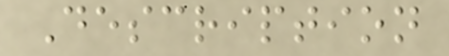Description
